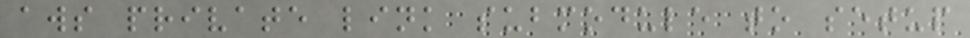aws private link submodule to setup
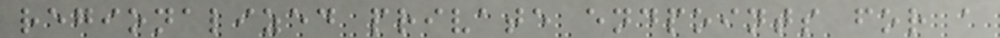regionalized private endpoints for a
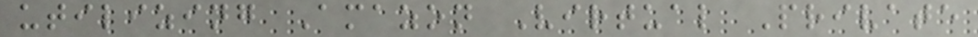utilizing Amazon Virtual Private
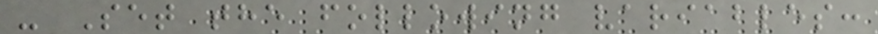- Set the following variables:
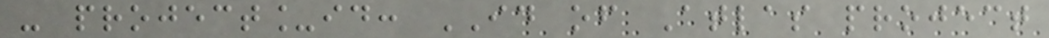- project_id: ID of Atlas project
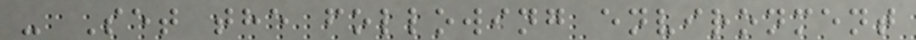- Set the following environment
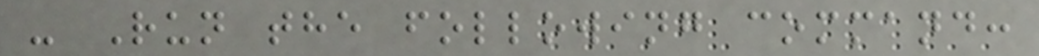- Run the following command:
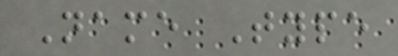Name Type
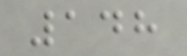148
